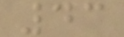43
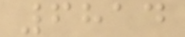6814
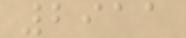2911
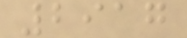2917
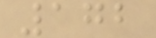172
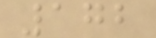172
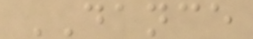DANCE
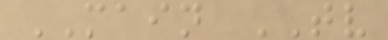MAIN TV
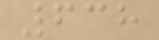638
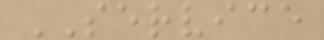SERVICE
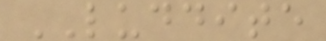LUDDITE
